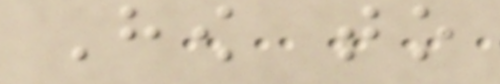How to
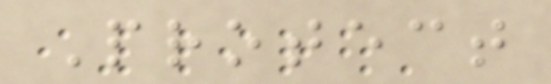Protect
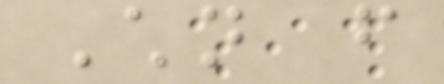Children from
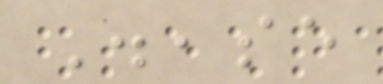Disease
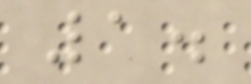1.
